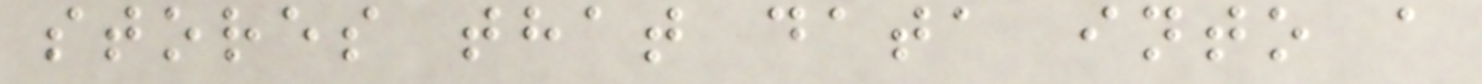stores that data into a
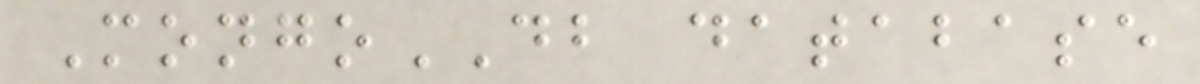MongoDB database
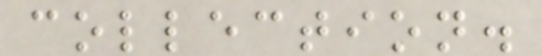collection.
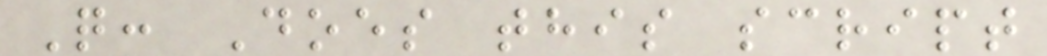Q: Does this script
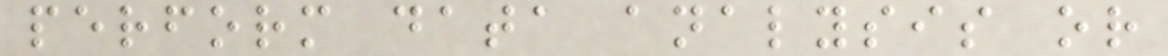perform data analysis or
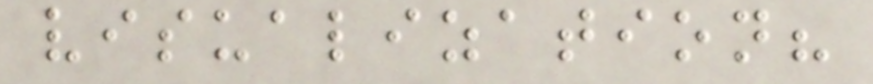visualization?
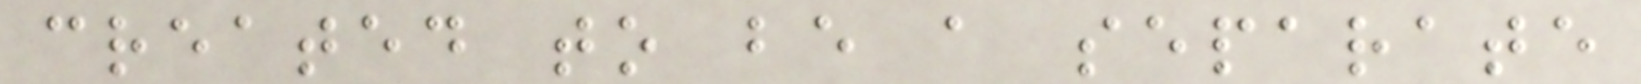created to be a separate
